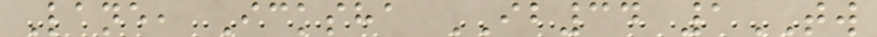Lane, Icksha IB34 1TW
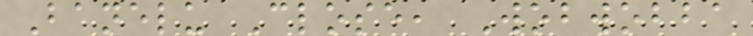Banelu Close, Wobwobba
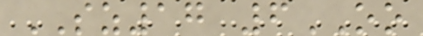SZ17 6OO
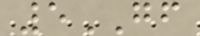5GF
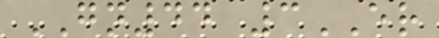GN44 3ER
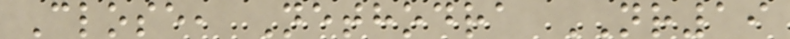Close, Nethodra NR19
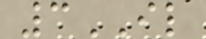3IL
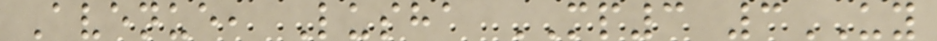Avenue, Lusha MP3 3UY
